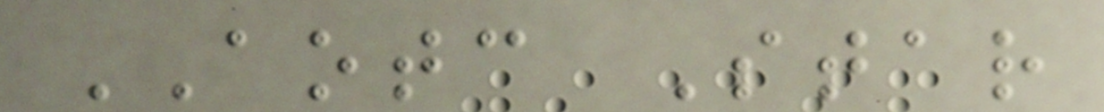AOTC Star
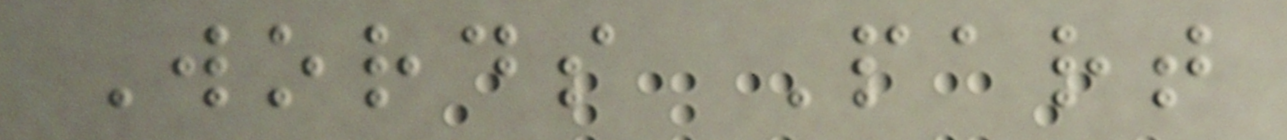Words Part
